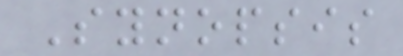Synopsis
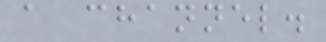a channel.
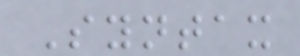Syntax
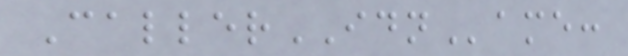CallerIDName:
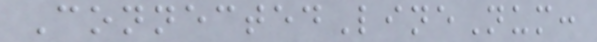ConnectedLineNum:
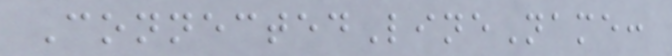ConnectedLineName:
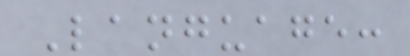Language:
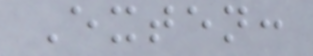Exten:
